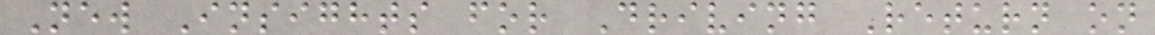New Insights for Driving Return on
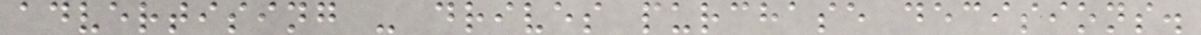advertising - drives purchase decisions.
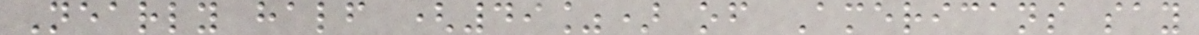Nearly half (49%) of Americans say
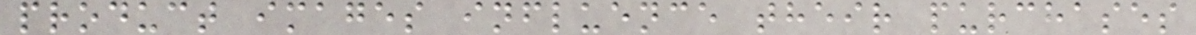product images influence their purchases
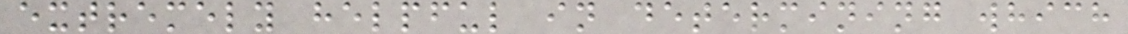extremely helpful in determining which
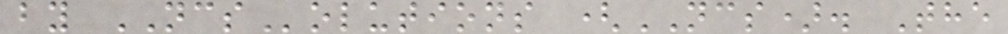by NCSolutions (NCS). The
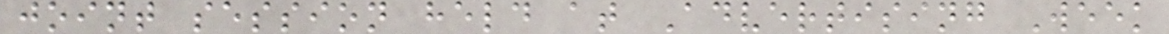joint session held at Advertising Week
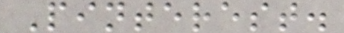Pinterest.
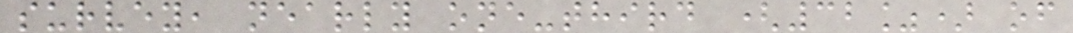survey, nearly one-third (32%) of
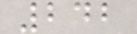242
